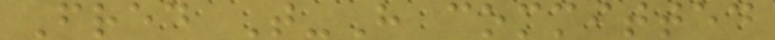Fred T-H committed
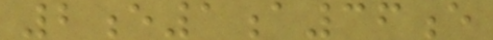2e1a36e
